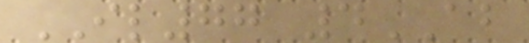IL77 4AB
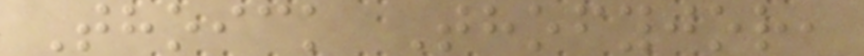Thoick Thofyjor,
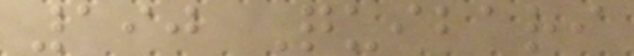190 Quibari
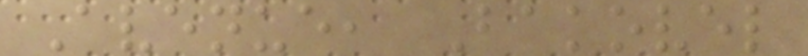Avenue, Bakovel
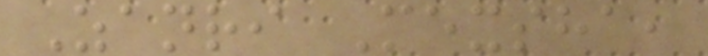Zanri Mexsha,
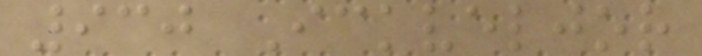930 Ickveljor
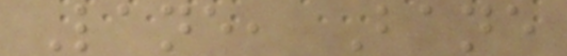Lane, Bane
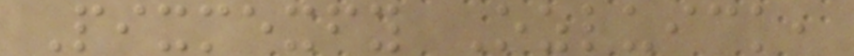Pixmexfy Ozluick,
